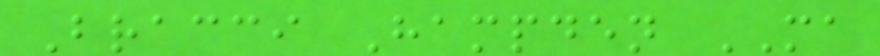Bracci Hampden MA
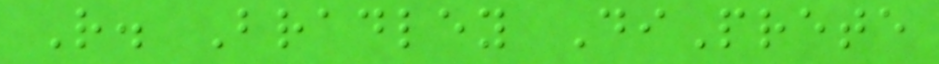R. Bradley DiPrete
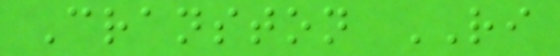Cranston RI
